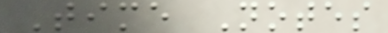Time Notes
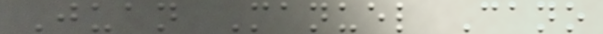Juan Manuel Cano
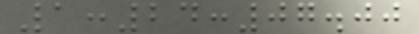1:24:07.00
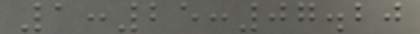1:25:07.20
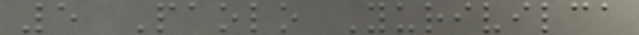5 Paolo Yurivilca
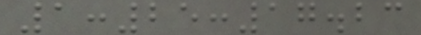1:25:17.23
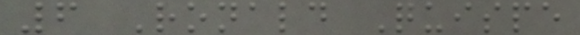6 Ronald Quispe
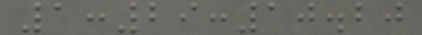1:29:10.20
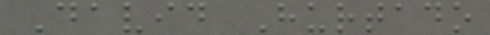David Hurtado
